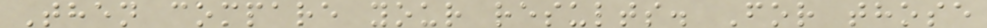Then compare your results. For those
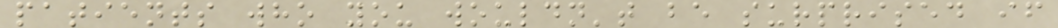patients who you wouldn't be surprised if
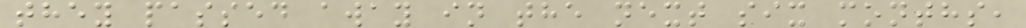they passed away in the next six months,
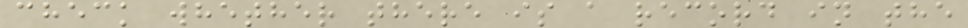check whether there is a record in the
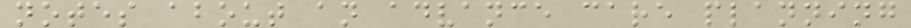notes about an advance care planning
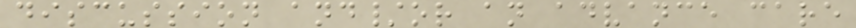discussion and/or an advance care
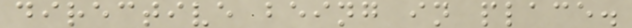directive being in place.
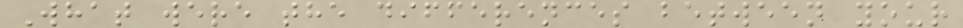What were the differences between your
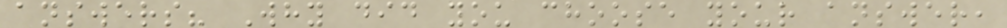answers? Why did you choose your answer,
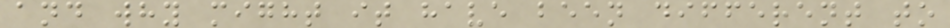and why might it have been different to
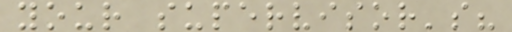your supervisor's?
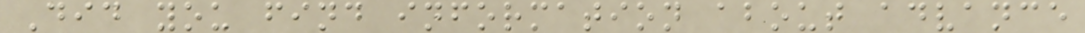Did you find information about advance
